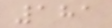181
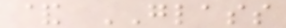& GLASS
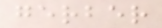gerber
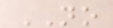NO
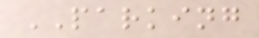PARKING
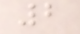2
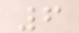6
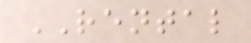RENTAL
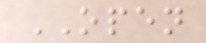OPEN
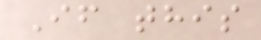If this
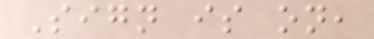Sign is on,
